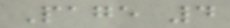Page 4
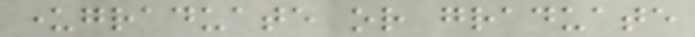undergraduate or graduate
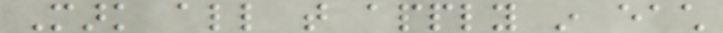Mark all that apply in each
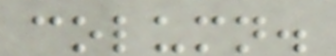column.
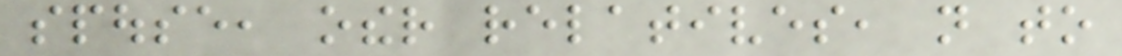spouse, other relatives, not to
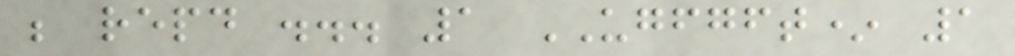be repaid ... 1 UGFGFT* 1
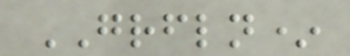GRFLN*
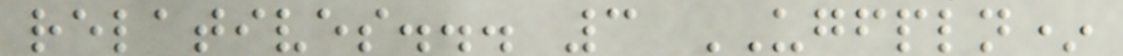relatives... 3 UGFPLN*
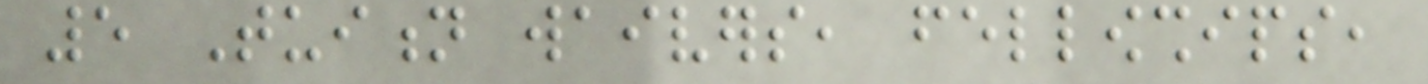5 Tuition waivers, fellowships,
